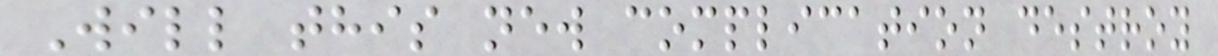Will this new complication destroy
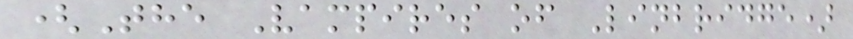(The Vampires of Linbridge)
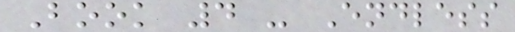Book 4 - Endless
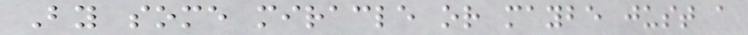By some miracle or maybe just a
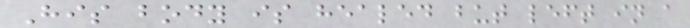His body is healed but left in a
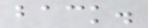back.
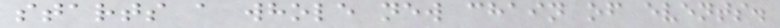starts a whole new chain of events.
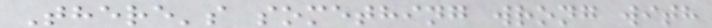There's something wrong with
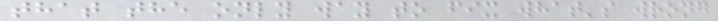that the only way to fix what's wrong
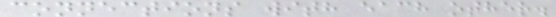connections with each other.
